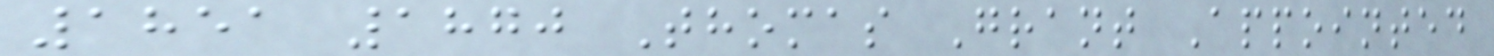1851 1870 Thomas Grant Appointed
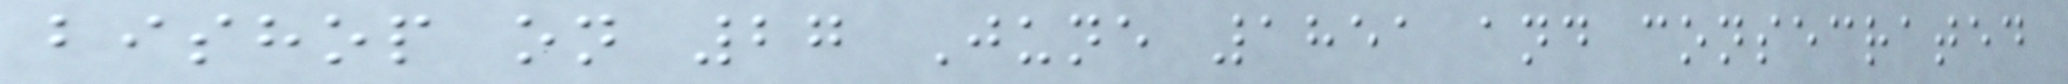bishop on 27 June 1851 and consecrated
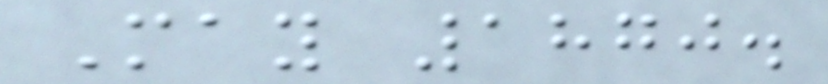May 1870.
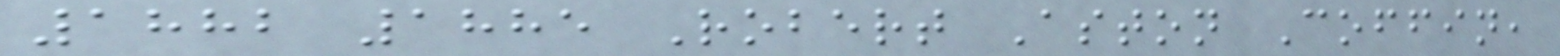1882 1885 Robert Aston Coffin,
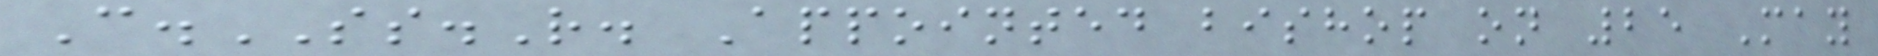C.SS.R. Appointed bishop on 25 May
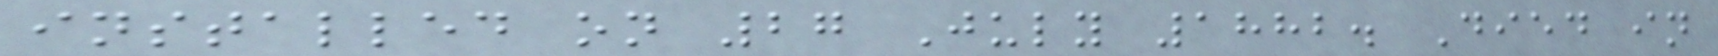installed on 27 July 1882. Died in
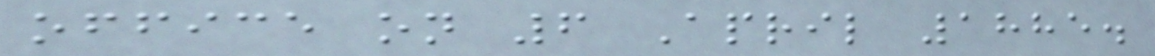office on 6 April 1885.
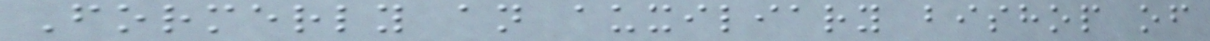Formerly an auxiliary bishop of
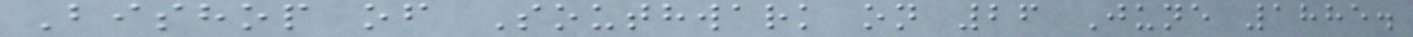Bishop of Southwark on 26 June 1885.
